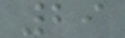29
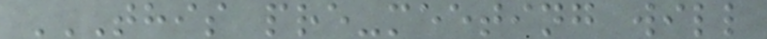THIS PRE-MEETING WILL
